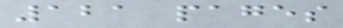121 pages
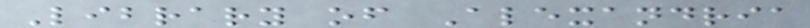Library of Alexandria
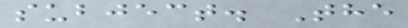subject. The
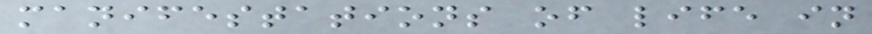manifestations of life in
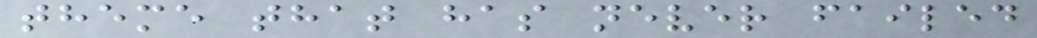theme that has never failed
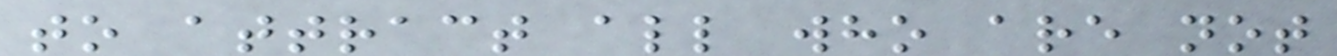to attract all who are not
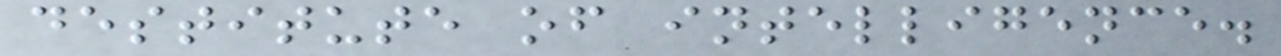destitute of intelligence.
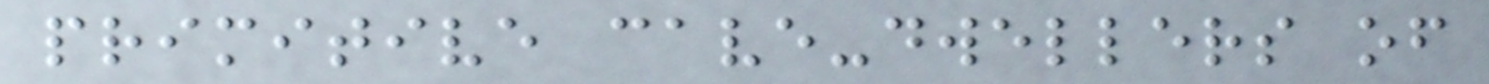primitive cave-dwellers of
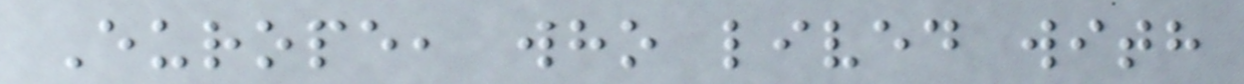Europe, who lived with
